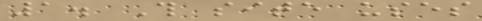1. This site uses
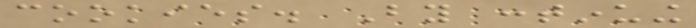cookies. By continuing
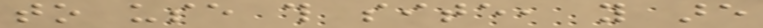to use this site, you are
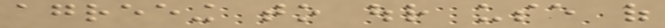agreeing to our use of
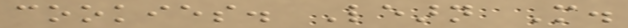cookies. Learn More.
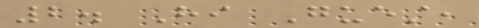2. Hi Guest,
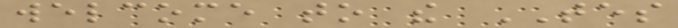welcome to the TES
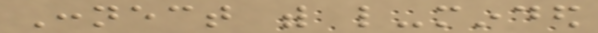Connect with like-minded
